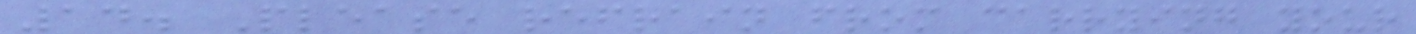14. Please refrain from carrying your
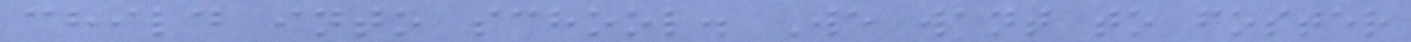child into school. We want to foster
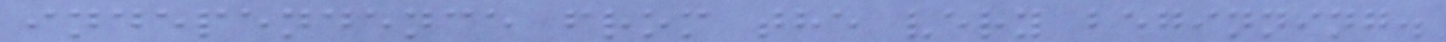independence from the very beginning.
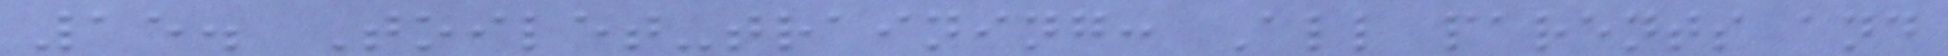15. Toilet-training: All parents and
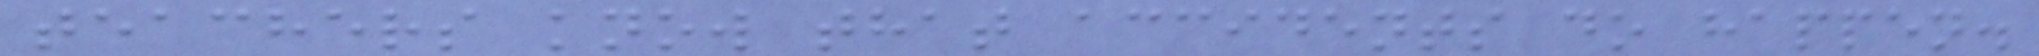teachers know that accidents do happen.
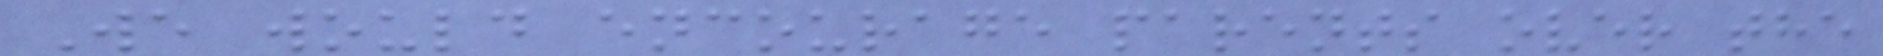We would encourage parents over the
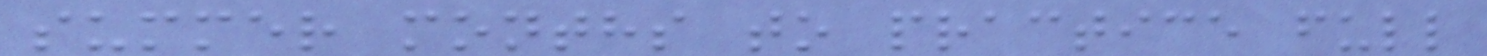summer months to practice full
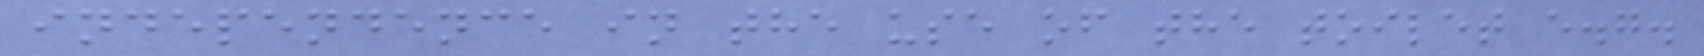independence in the use of the toilet e.g.
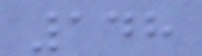148
